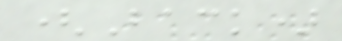(Back)
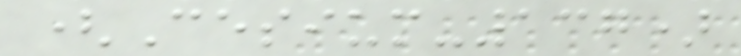(Cesium-137)
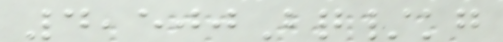4,500Bq/kg
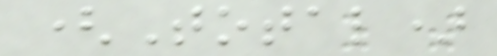(Total)
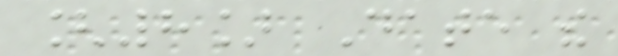[8] Date the
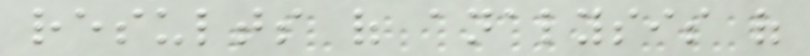results of analysis of
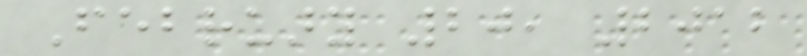February 20, 2012
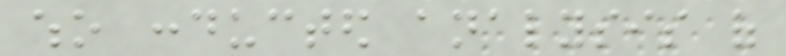who conducted analysis of
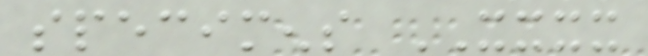specimens XXXX
